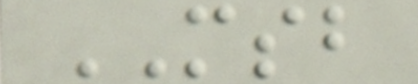MSB
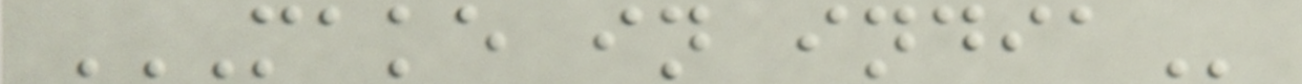MAKE IN INDIA
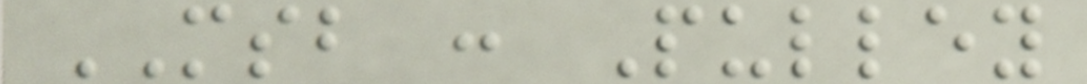MSB : Pulley
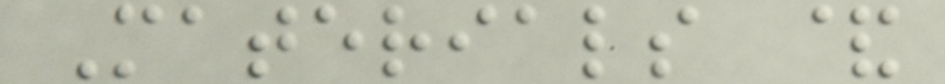Materials &
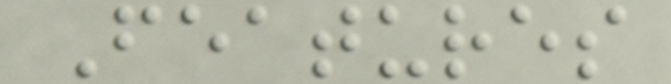Features
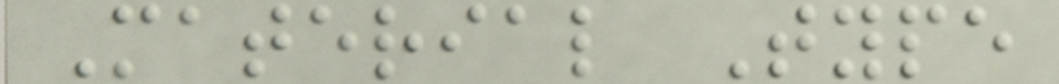Material Type
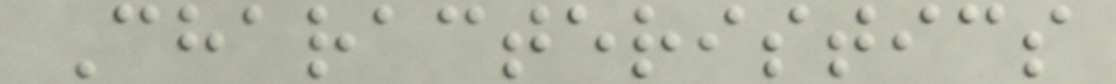Characteristics
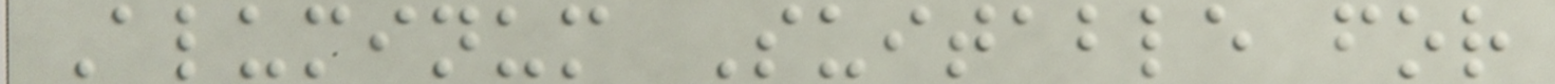Aluminum Suitable for
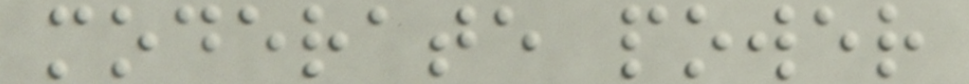moderate power
